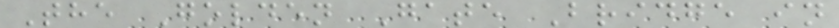The Golden Gate Bridge in
